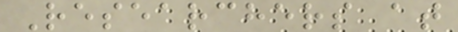Researchers at
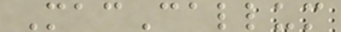MacCallum
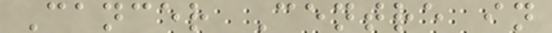Cancer Centre in
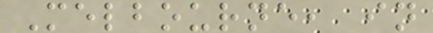Melbourne, in
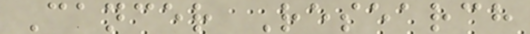Cancer Research
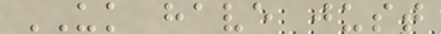UK have just
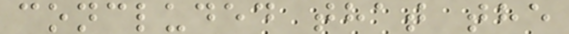concluded that the
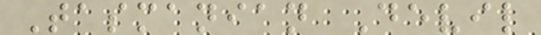Tasmanian Devil
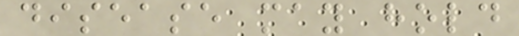disease may hold
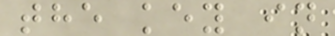the key in
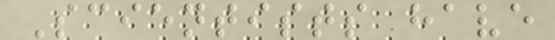Scientists have
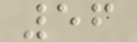56
